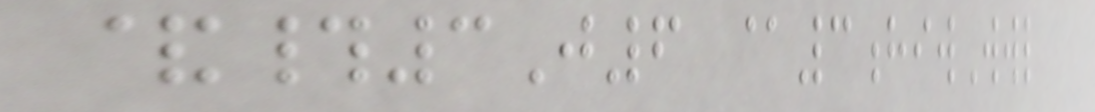&#3J6 @3hiwWwl
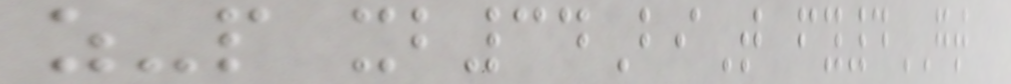z-p xb34BiT fy4GT
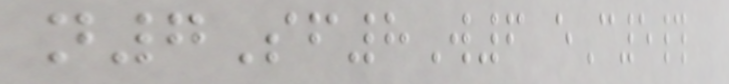n7Sf8W6 eC5#
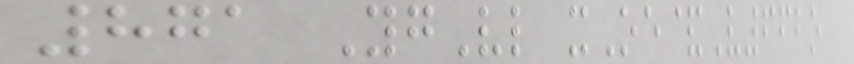871 YgVl xOe&V662o
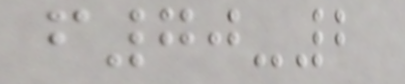f70-2
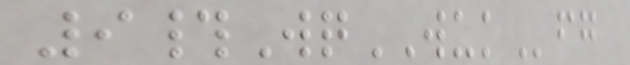9#WqWUKfg
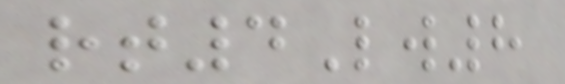rt4Lw8
